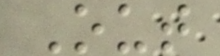Out
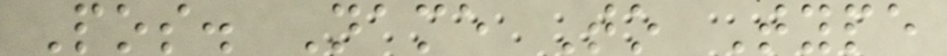Pos. Name To Type
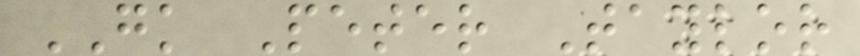GK Peter Taylor
